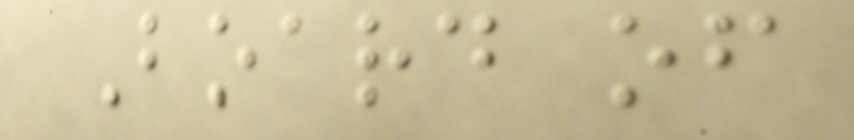Board of
